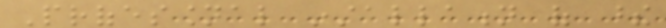Professional installation of these
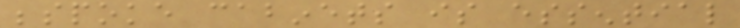bespoke cabinets is essential
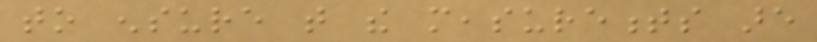to ensure that the measurements are
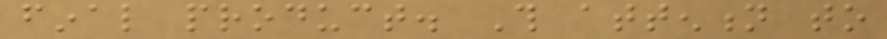final product. This attention to
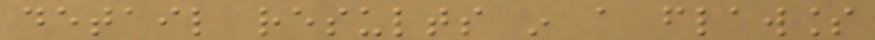detail results in a flawless
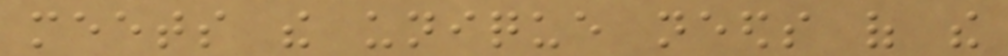meets the unique needs of the
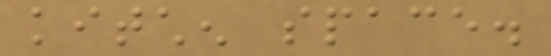kitchen space.
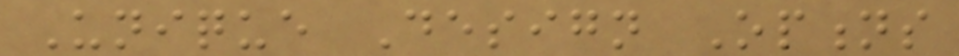Unique Design Options
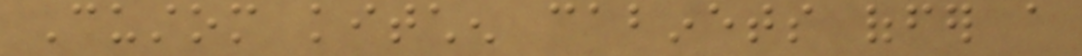Custom kitchen cabinets offer a
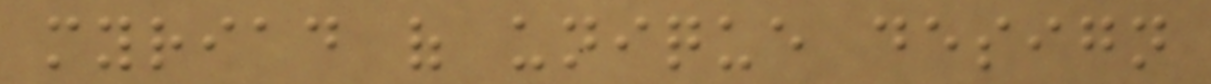myriad of unique design
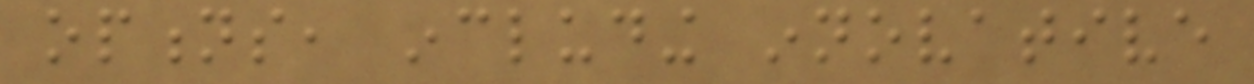options, including innovative
